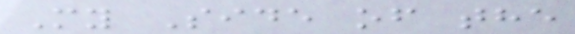My Side of the
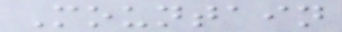Mountain
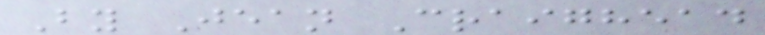By Jean Craighead
